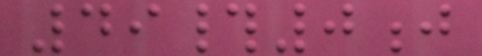49#0j
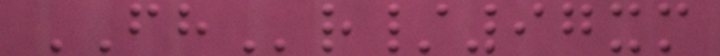FHr/97xm
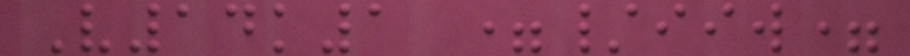V14k1 =/iiw=
